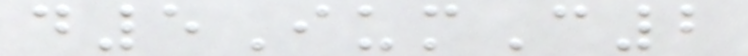d5IumC2
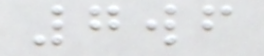7wf
